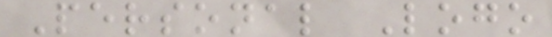Personal Logo
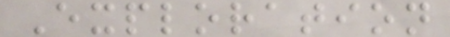Exploration
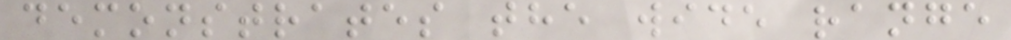demonstrates the wide range
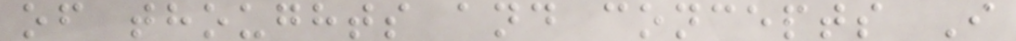of thoughts and concepts I
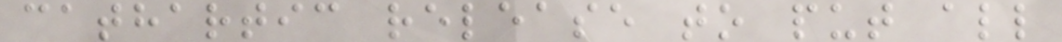cathartic release to put all
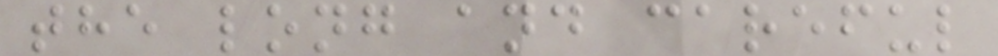the long and careful
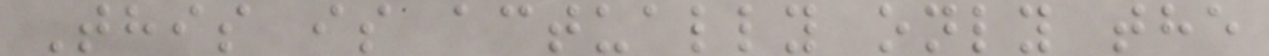This is actually only the
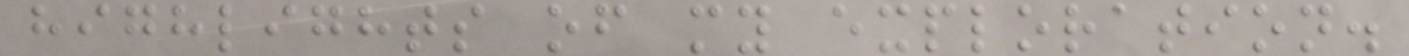highlights of my exploration.
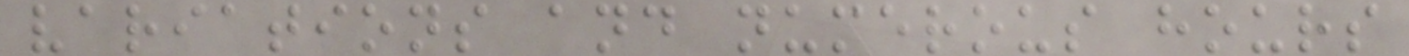variations and numerous hours
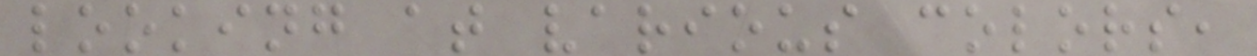looking at various colors,
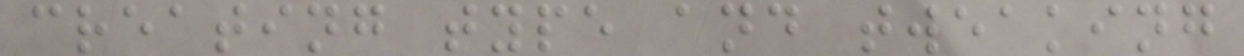creating type and tweaking
